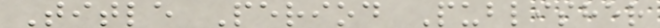Title Period Publisher
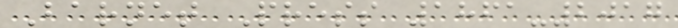Barnet Press 1861-2017
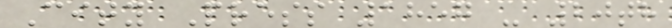City Press 1857 - 20th
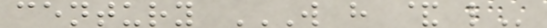century W H & L
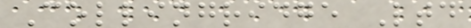Collingridge Ltd
